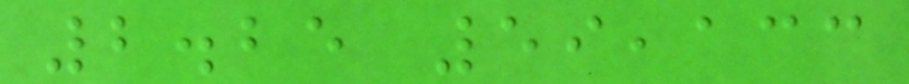2.25 59,133
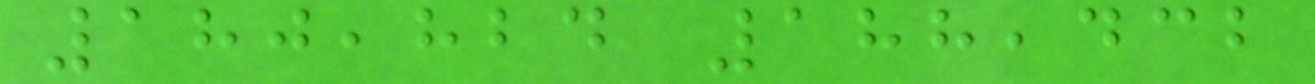180,824 188,432
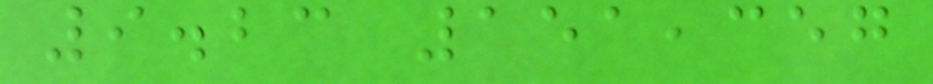9.23 151,357
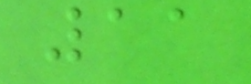11
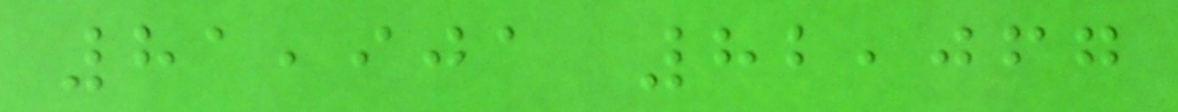81,901 82,067
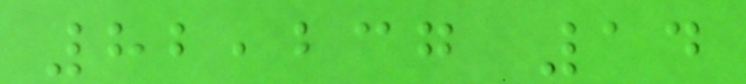82,237 14
